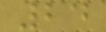24
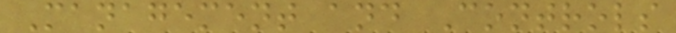Management and Controls
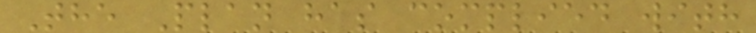The Plan has complied with
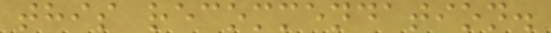this recommendation.
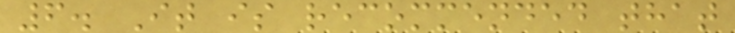6. It is recommended that
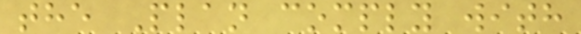the Plan comply with
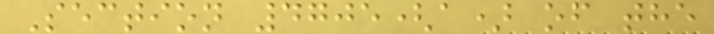Section 4705(a) of the
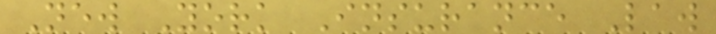New York Insurance Law
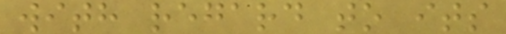with regard to its
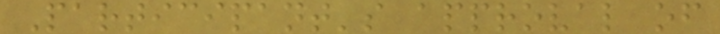Participant's approval of
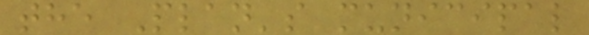the Plan's municipal
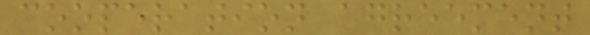cooperation agreement
